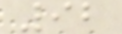92
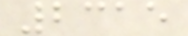2315
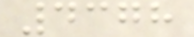4378
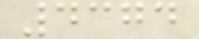4374
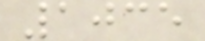1035
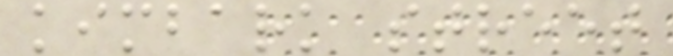kimbark street
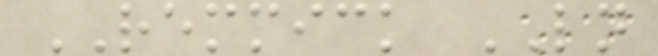REMMICK LN
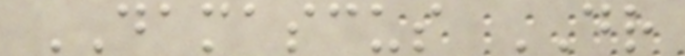DAMASCUS DR
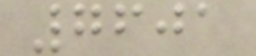7601
